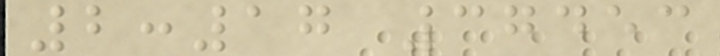2:17 37453
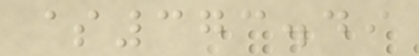$373.49
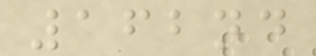162nd
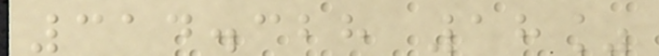314.328 18%
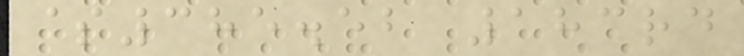$385.52 183rd
